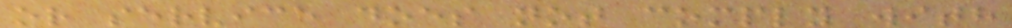or service does not comply with
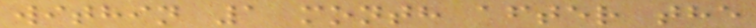within 1 month after the
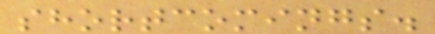shortcomings.
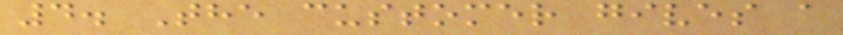4. The customer gives a
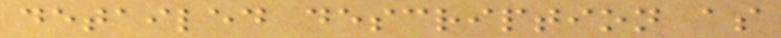detailed description as
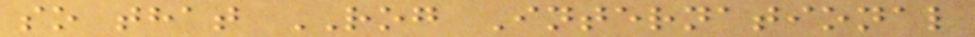so that ROG International
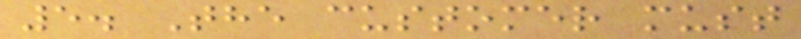5. The customer must
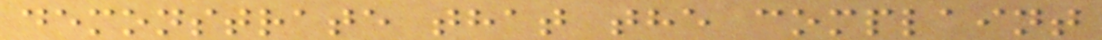demonstrate that the complaint
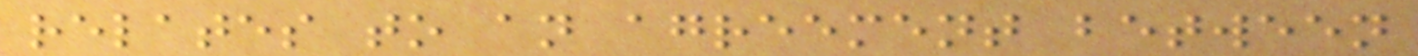relates to an agreement between
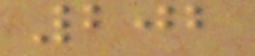202
